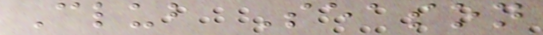Club Season
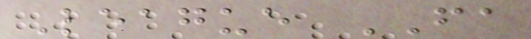League FA
